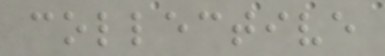collective
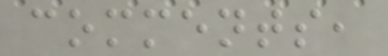comments,
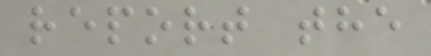report the
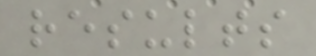results
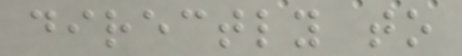directly to
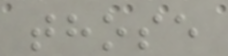those
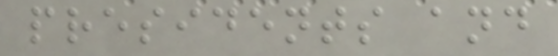presidents and
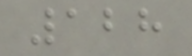128
